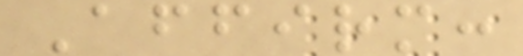Affirm:
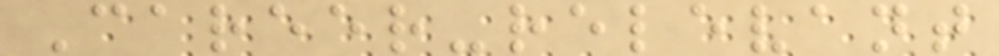Career-relevant
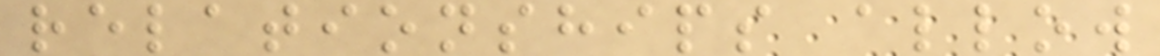relationships allow
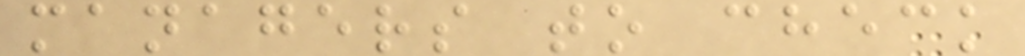managers to check
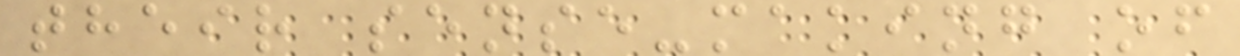their sense-making of
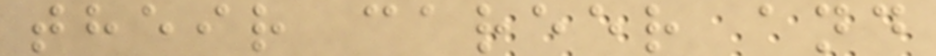their career and
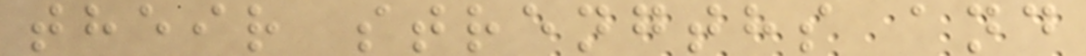their strengths and
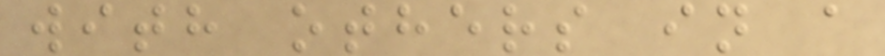with others in a
